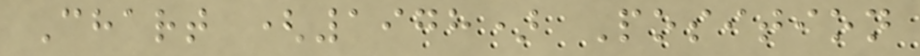Chart (1978) Position
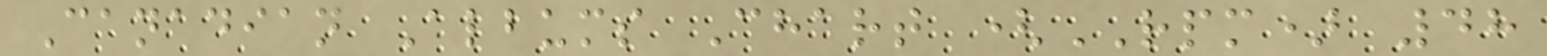Canadian Albums Chart (RPM) 48
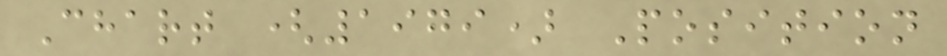Chart (1979) Position
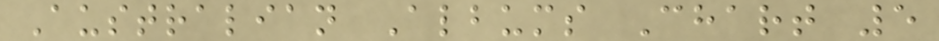Australian Albums Chart 5
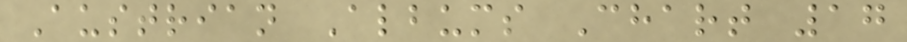Austrian Albums Chart 17
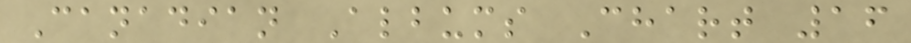Canadian Albums Chart 16
